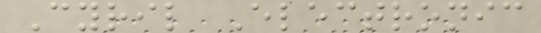Cyril Electronic
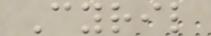Cyril
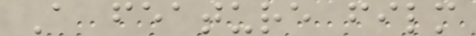A feature film
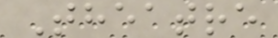Theatre
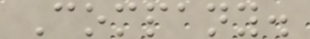Company.
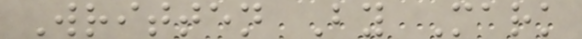Written By Mark
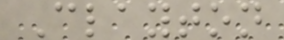Clayton
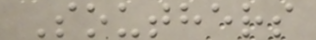Southers
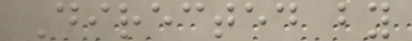Directed by
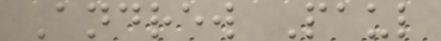Andrew Paul
